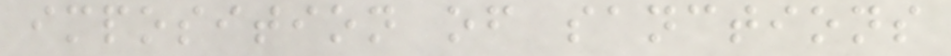imposition of sanctions
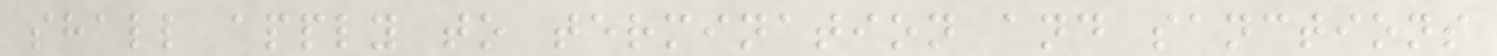shall apply to termination and sanctions
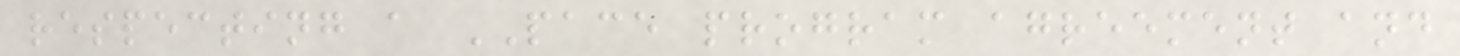respecting a PACE program agreement and
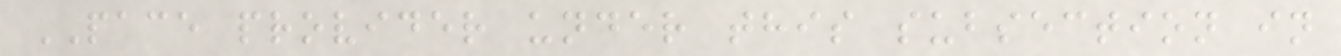PACE provider under this subsection in
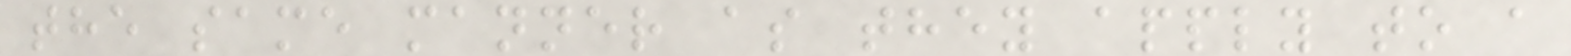the same manner as they apply to a
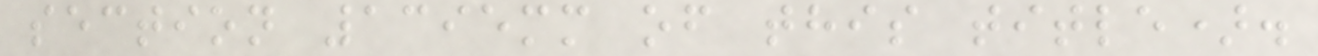section 1395mm of this title).
